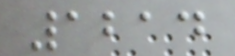1214
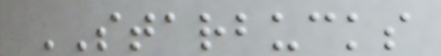STARBUCKS
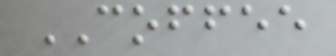COFFEE
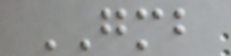GMB
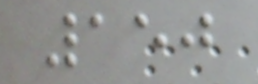150
